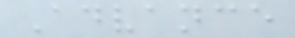Advance
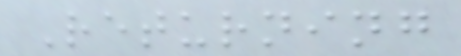Returning
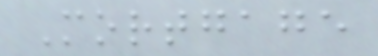Mortgage
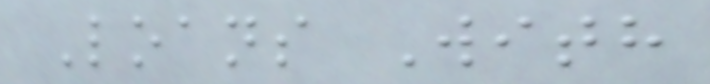Loans With
